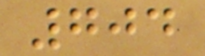704
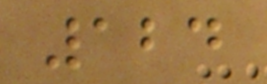124
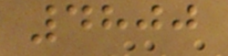4800
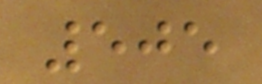505
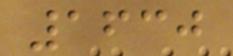1630
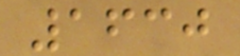1630
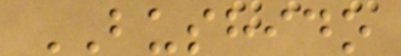BUSHIDO
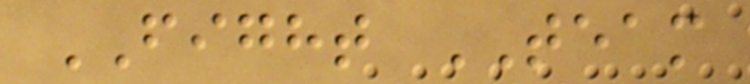FIGHT TEAM
